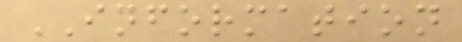INFORMATION
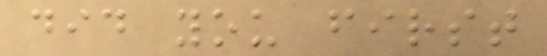did you first
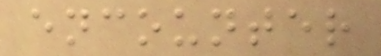encounter
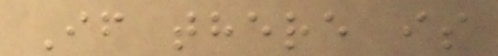If there is
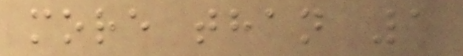more than 1
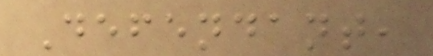Defendant,
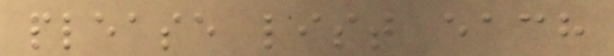please list each
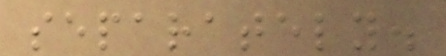separately.
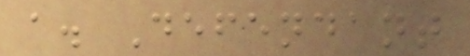a. Defendant
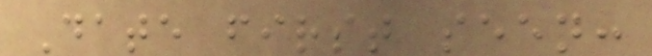Date first seen:
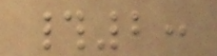#2:
